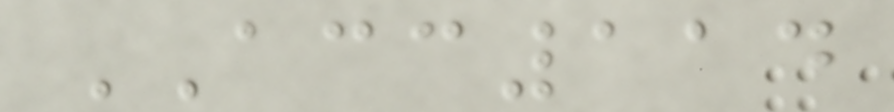ACC114
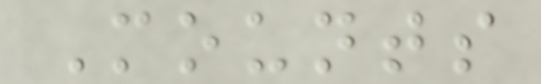Mounts
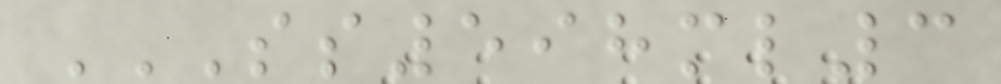SS598ML3
